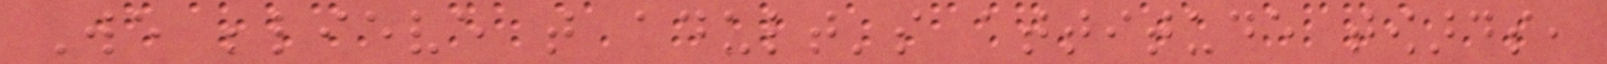We believe that adult's attitude towards,
